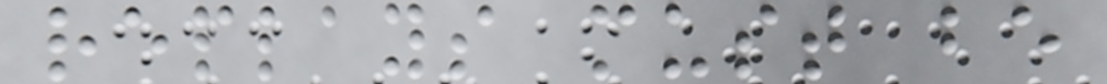replays must be
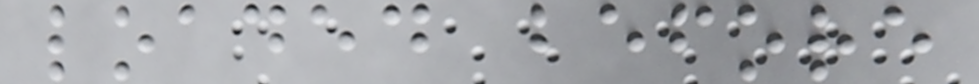loaded before
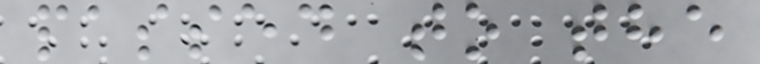passed to the
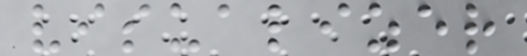visualizer
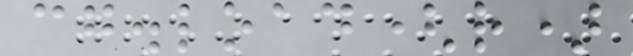cg.load(r)
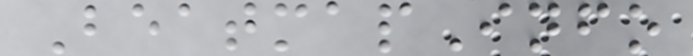BeatmapInfo
